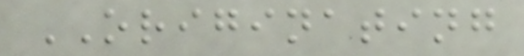ORIGINATING
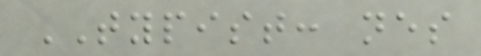TYPIST: nes
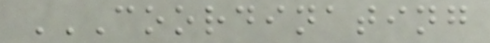COORDINATING
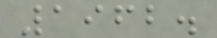1962.
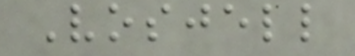Vosjell
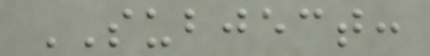SUBJECT:
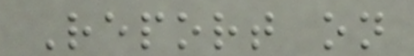Report on
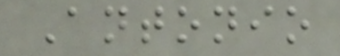Antonio
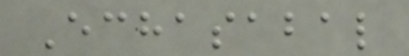Echasabal
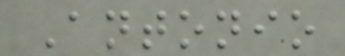Antonio
